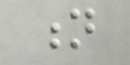n
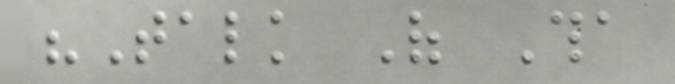"Talk Of Tha
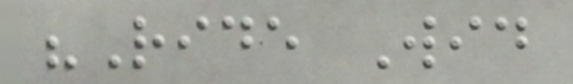"Ride Wid
